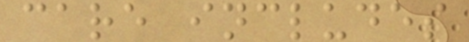care includes
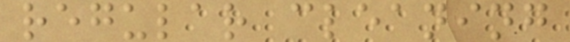regular cleaning
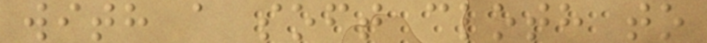with a soft cloth to
